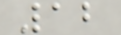12
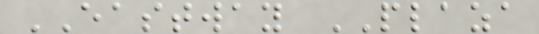EASTWAY PLAZA
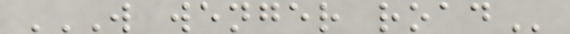W WENGER ROAD
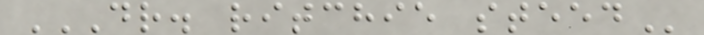DR. RITCHIE STEED
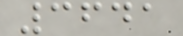3641
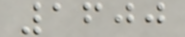1600
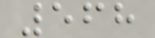568
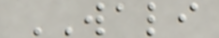WALI
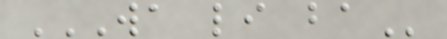WA LI BA
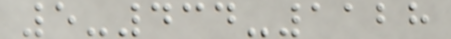5-434-1128
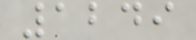1249
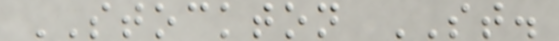STOCKTON ST.
